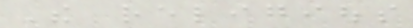The religious
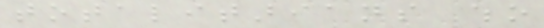totalitarians who
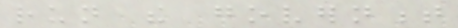run the government
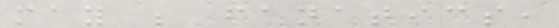may be fanatics,
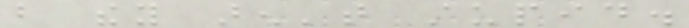but they aren't stupid.
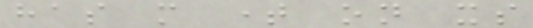has more time on its
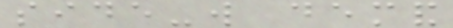side-will demand
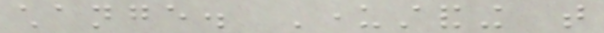change. Understanding that
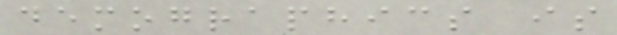demographics is
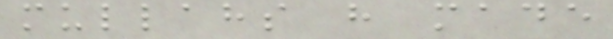mullahs have made
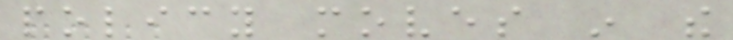policy moves in the
